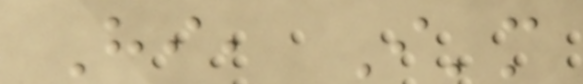Hi, I'm
